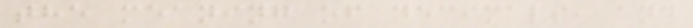the meaning of decimals, and
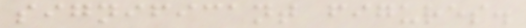significant figures.
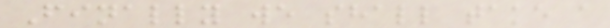Finally we shall take a
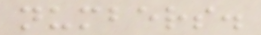numbers.
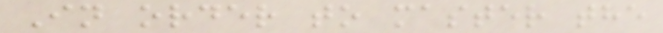In order to master the
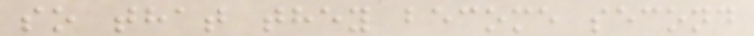so that they become second
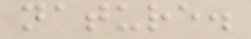nature.
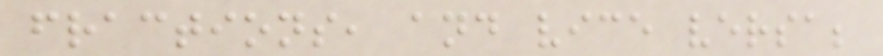fractions, and vice versa;
